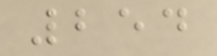254
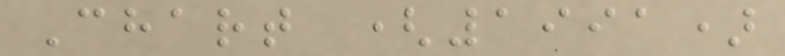Chart (1991)
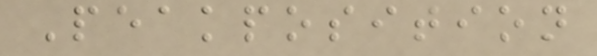Peakposition
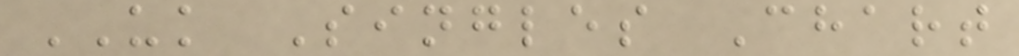UK Singles Chart
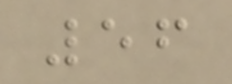56
